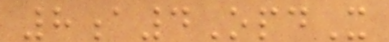8a4OpdX
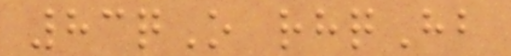83qO rhqHb
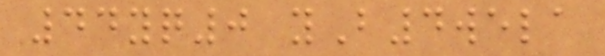44yq0 yB4wela
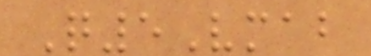Q5Vmab
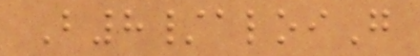B8/aloiG
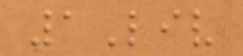1Liv
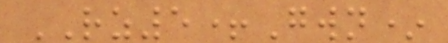RZ5+Gwn*
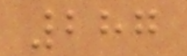287
